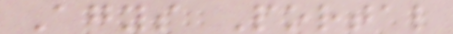Agys Portal
